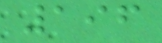196
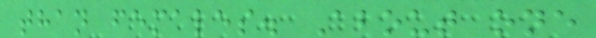than females. About one
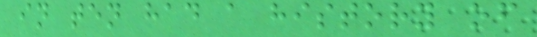in ten had a history of
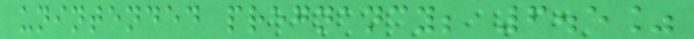unintended pregnancy; 6.5%
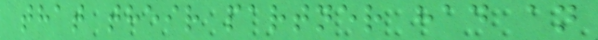that their partner had an
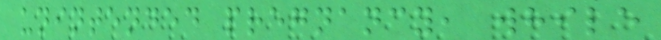unintended pregnancy, while
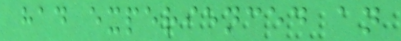had experienced an
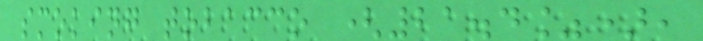smoking tobacco (21.4%),
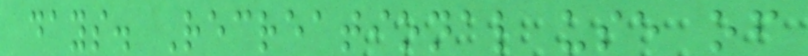days. Recreational use of
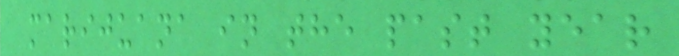marijuana in the past year
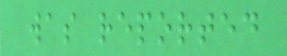was reported
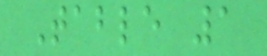Table 1
